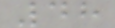48
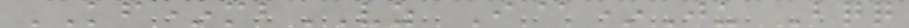KF*mbVZ I@*Ju Bqq
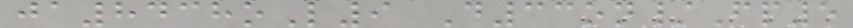ja8438oL9 D33on/Fp5
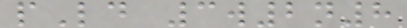pLd 3w2n8
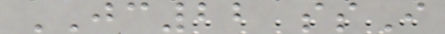JC22 ssI
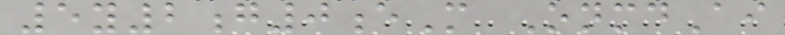5y2g0eM OnmdAi
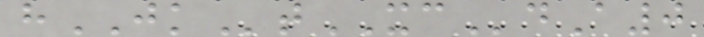hJKtXCdA0
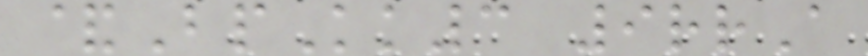&BpKk3 9rrA
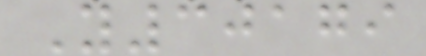Y30179
